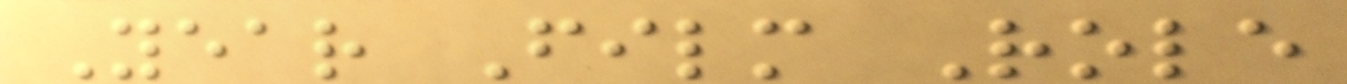Year Film Role
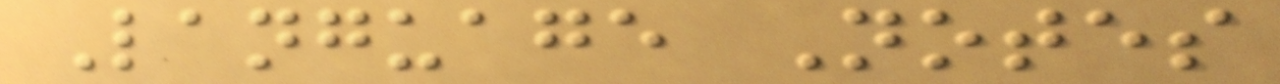Language Notes
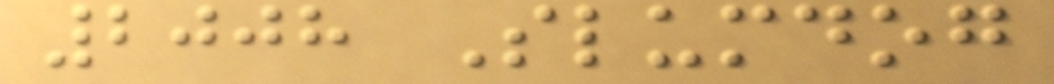2008 Slumdog
